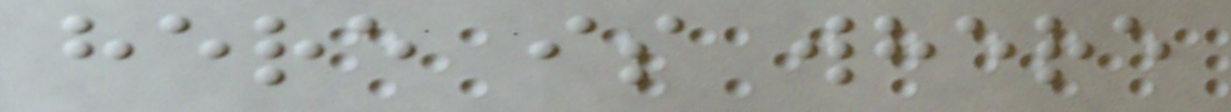here is where
